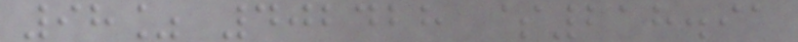98% 402428 $218.91
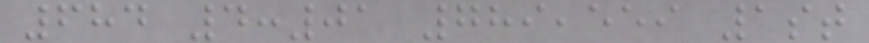684 4:01 789,559 1st
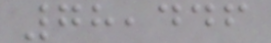78,446
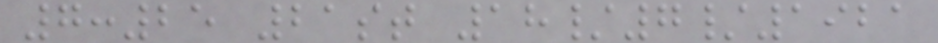7:25 21st 18/7/1921
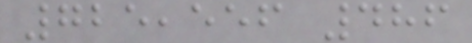725,556 486
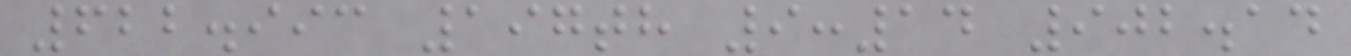622.993 197th 9:14 902.14
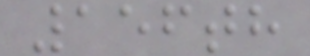156th
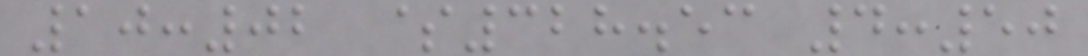10:02 $328.53 4:50
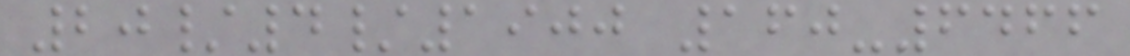20/4/1900 160-6466
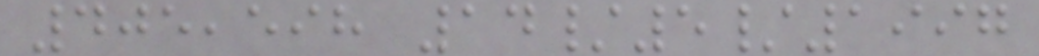405,598 14/5/1997
